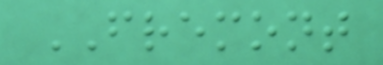FREMONT
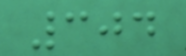304
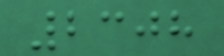2308
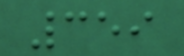359
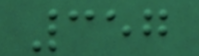357
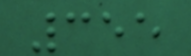355
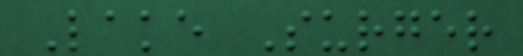Lake Surger
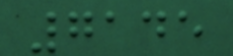7145
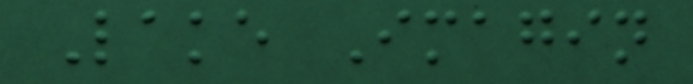Lake Imagin
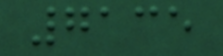7135
